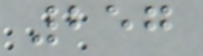257
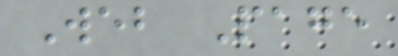Web Page
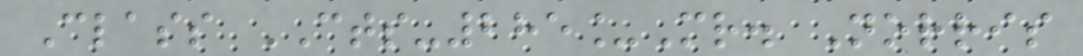Class CTS-285_Mr. Norris
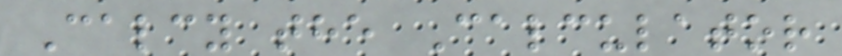Calcy the Calculator
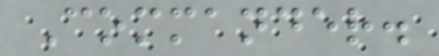Commander.
